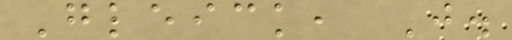Gleick, J.
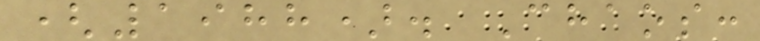(1988). Chaos:
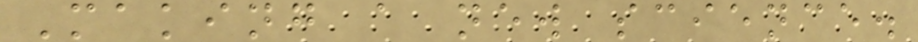Making a new science.
